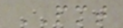PMT
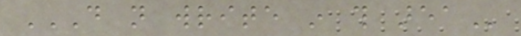DO NOT WRITE IN THIS AREA
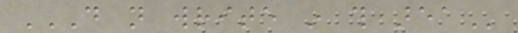DO NOT WRITE IN THIS AREA
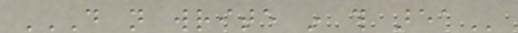DO NOT WRITE IN THIS AREA
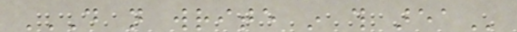DO NOT WRITE IN THIS AREA
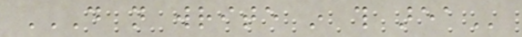DO NOT WRITE IN THIS AREA
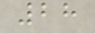28
